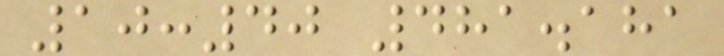10:40 481.181
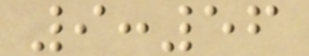9:56
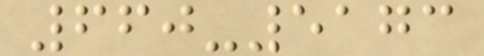660-5173
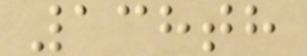138th
